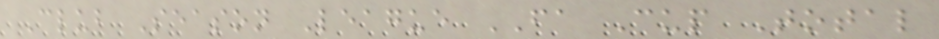Club Season League FA Cup Total
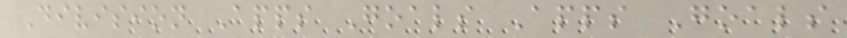Division Apps Goals Apps Goals
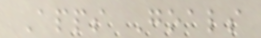Apps Goals
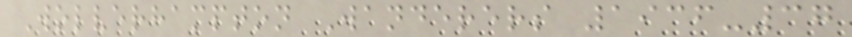Wolverhampton Wanderers 1936-37
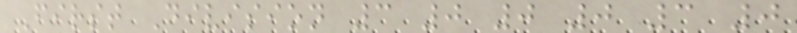First Division 3 0 0 0 3 0
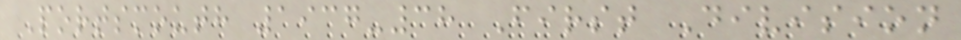Portsmouth 1937-38 First Division
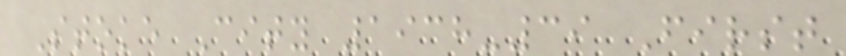Stoke City 1938-39 First
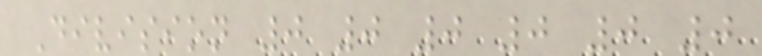Division 0 0 0 0 0 0
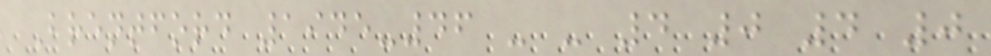Brentford 1945-46 - - 4 0 4 0
